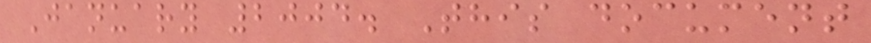January 2004. This document
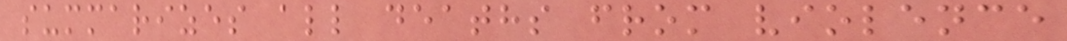summarizes all deaths from violence
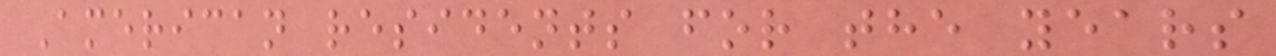American residents for the years
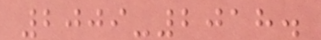2009-2018.
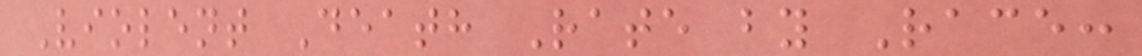Violent Death Rate by Race:
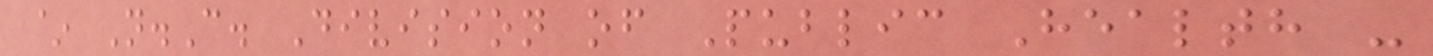~ N.C. Division of Public Health -
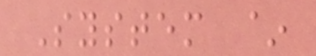System ~
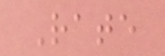Rate
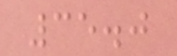35.0
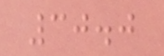30.0
